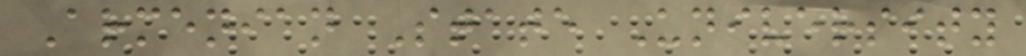Armenian State University
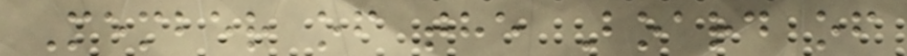Member of the Board of
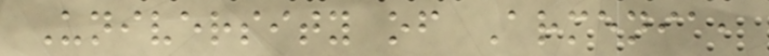University of Armenia,
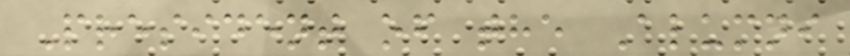President of the Alumni
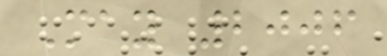May 2006
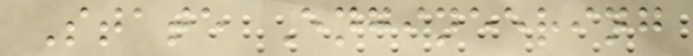State Engineering
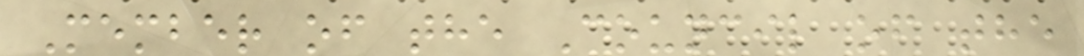Member of the Council of the
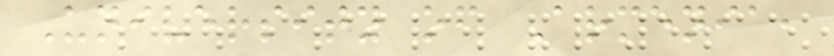University of Armenia,
